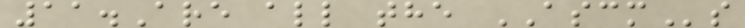11.Are all the ASCMs
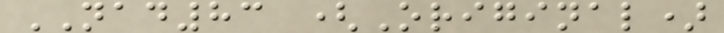NAD83 (Original)
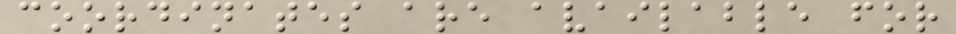coordinates are available for
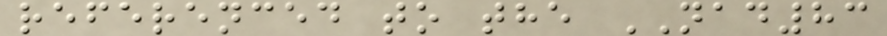referenced to the NAD83
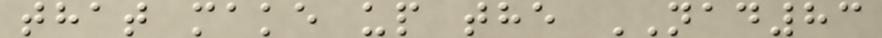that make up the NAD83
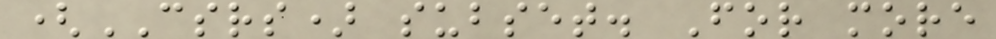(CSRS) subset. For more
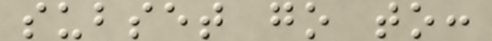subset go to:
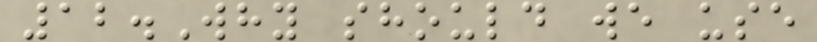12.Why should we use
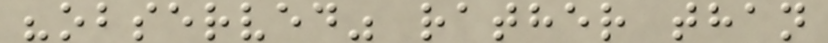"observed" rather than
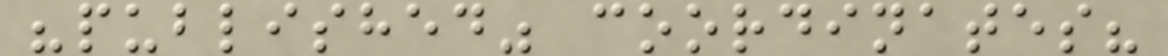"published" coordinates?
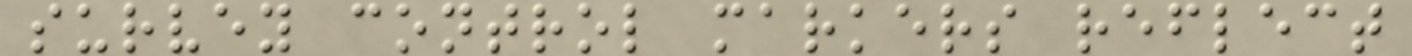survey control markers reflect
